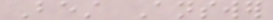Best Answer
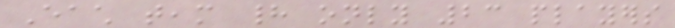Each team had only 23 players
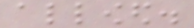allowed.
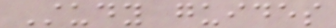Study guides
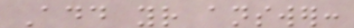Add your answer:
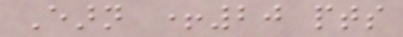Earn +20 pts
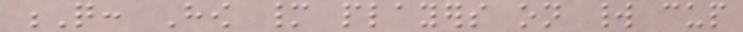Q: How many players on world cup
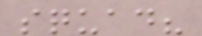squad?
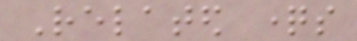Related questions
